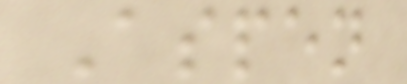Aspen
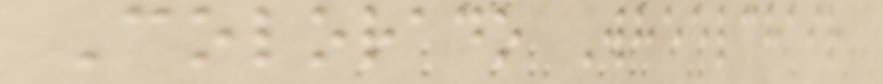Colorado Wheelchair
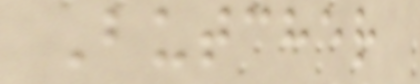Butcher
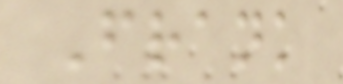Frank
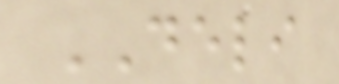DELI
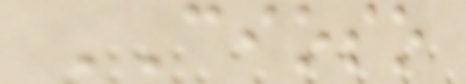CIOSO
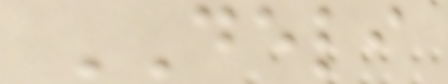DELI
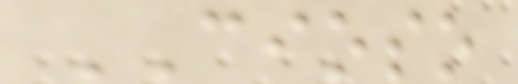CIOSO
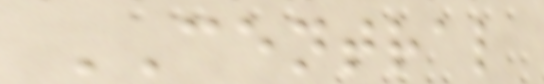CENTRAL
